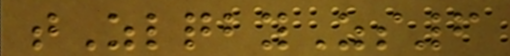tZlqbyZs6
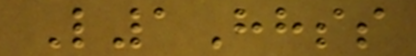L1Hhss
